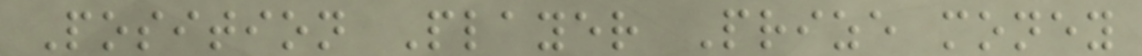Position Player Prize money
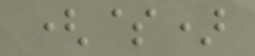($)
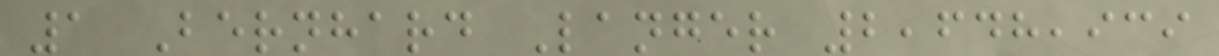1 Bernhard Langer 2,648,939
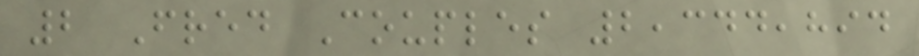2 Fred Couples 2,344,894
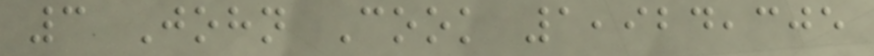3 John Cook 1,924,305
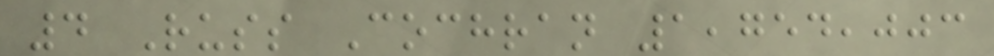4 Russ Cochran 1,754,003
